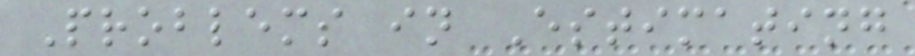Problems in Estimating
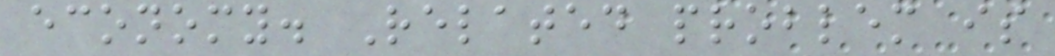economy. Related problem is
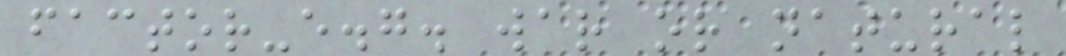factor-e.g. war or natural
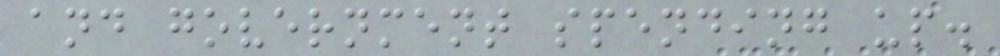and government spending up.
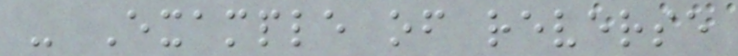- Example of reverse
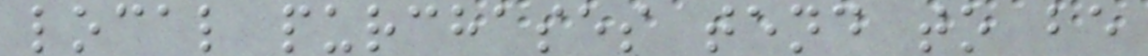local purchases tend to be
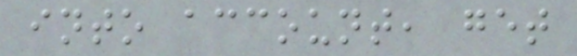into account, get
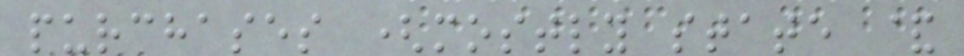purchases (mostly state &
